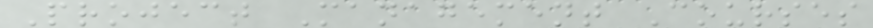Project Management Courses
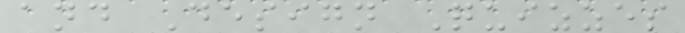and Design Quizzes
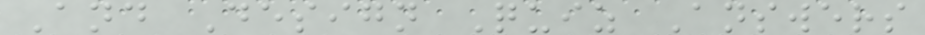And Design Quiz Answers
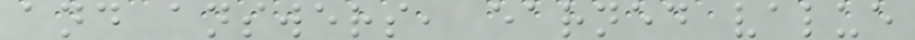and answers, earned value
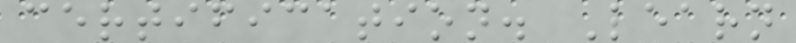certification. Learn
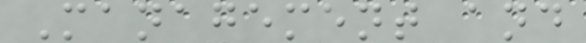Management and
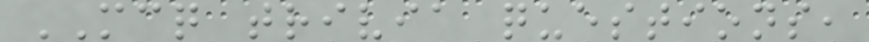MCQ trivia questions,
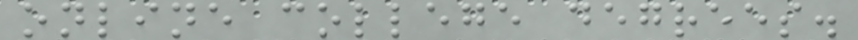online college degrees.
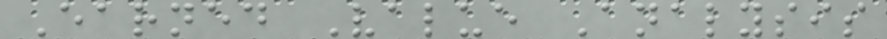Earned Value Analysis
